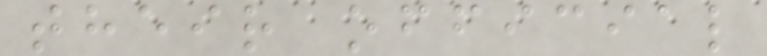their official
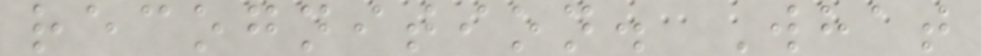recognition. What
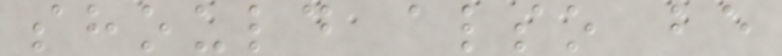should also be
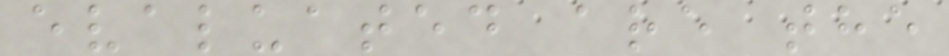evaluated are the
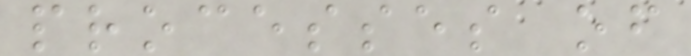processes of
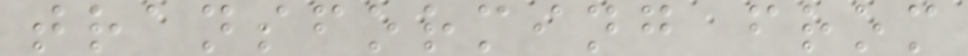transforming from
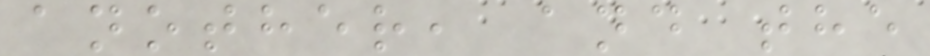another, and the
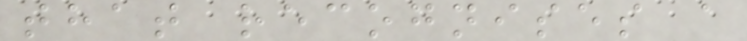that recognises a
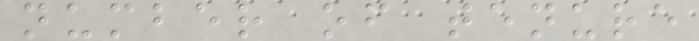number of tenure
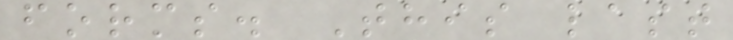forms. This last
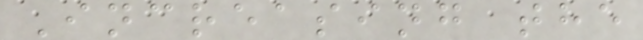Increasing the
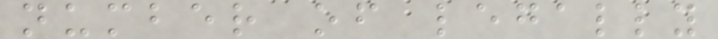number of legally
